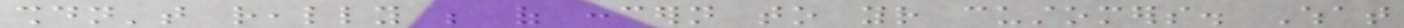shouldn't really be of concern to your customers. What
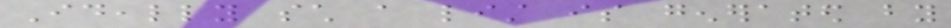Ideally such a list is generated by
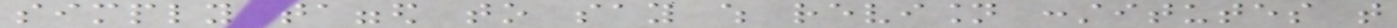simply tagged to say which revision constitutes that
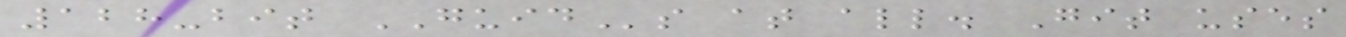128-bit GUIDs at all. Git uses
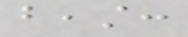beast:
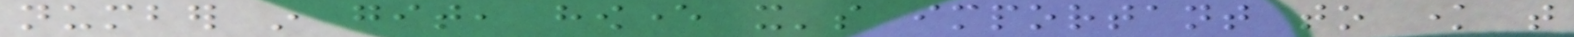number in git, however it's important to know that
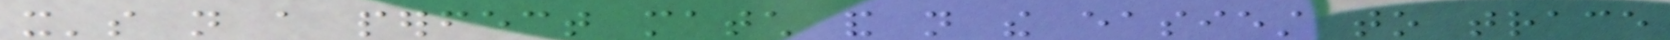it's not a perfect match and not the easiest to trace
